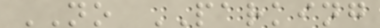NO PARKING
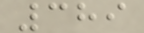389
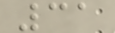31
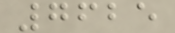7625
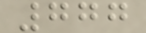777
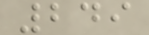249
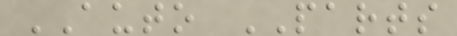AUTO PARTS
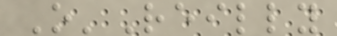O'Reilly
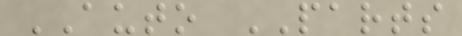AUTO PARTS
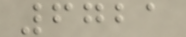6721
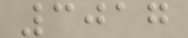3017
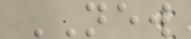NEW
